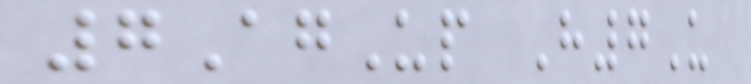7AgUp H7U
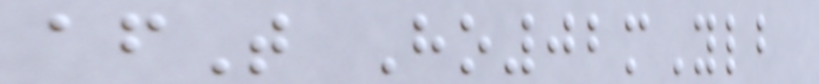afT Ho02mYlb
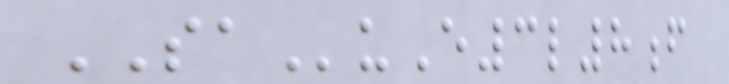SAuE3l8f
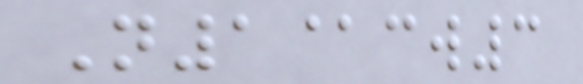N1@cw3
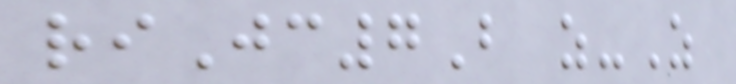riJc7B z-Z
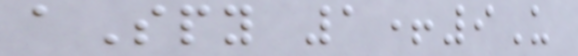aSpy 1+9U
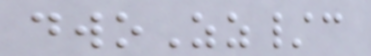dwoZz/c
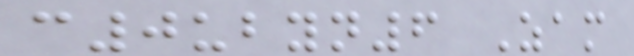c0ubyn6 Zam
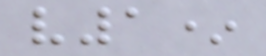v1*
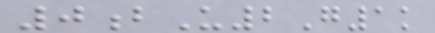0bU2G1k
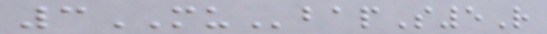3MUbapS5R
